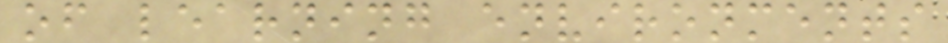of learning environments
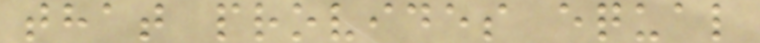that provides equal
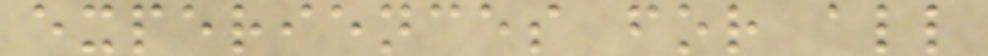experiences for all
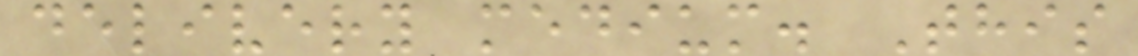delivery medium. This
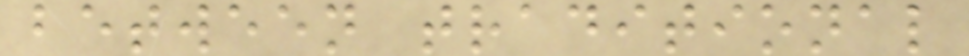between traditional
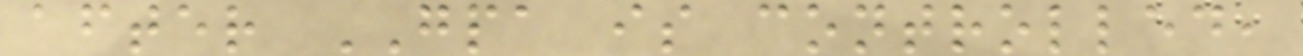after GPA is controlled,
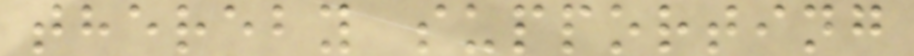thereby supporting
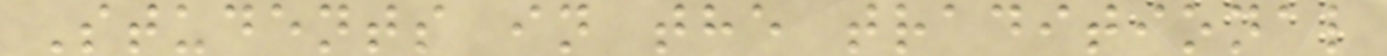Students in the traditional
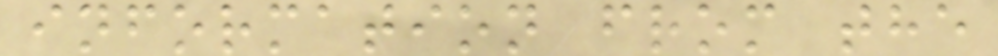information from the
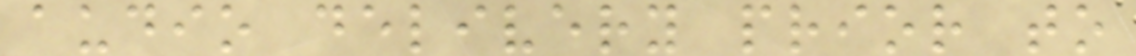audio delivery prior to
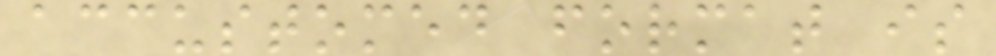accustomed format is
